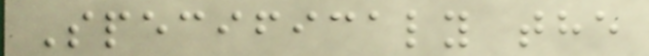Specificaly the
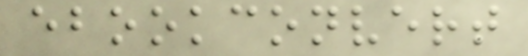ebookconvert
